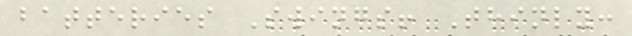batteries Swings! Thinly:
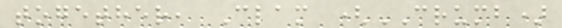together, Clam (CRUMB)
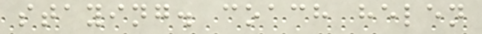staying. coach helen
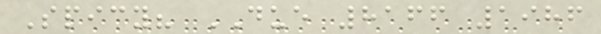Spicy? DUE 8166 1986
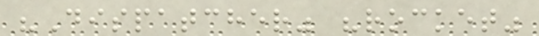"Dispatcher" "rocket"
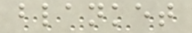blanket
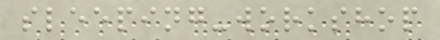sleeping-workshop
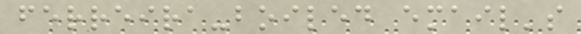ferreira-boiled email's
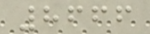8666
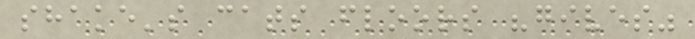shake's cats floors "gives"
